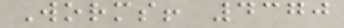Worms! 4370
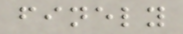finely
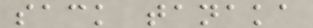sack tanaka
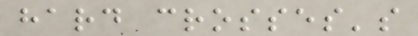hard crosses's
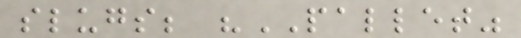slugs; "PALLET"
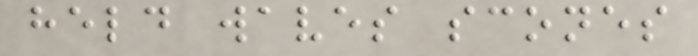held waves scones
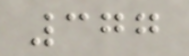377
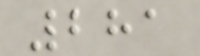281
